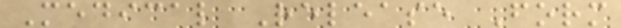Medical Release Form
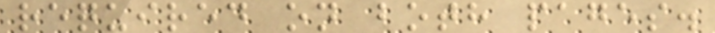required on both pages.
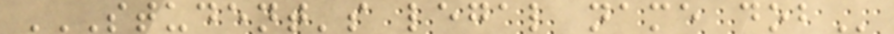STUDENT'S LEGAL NAME DOB
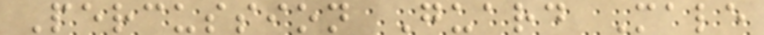Percussion Guard Male
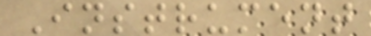Instrument
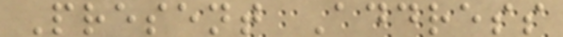Present Address
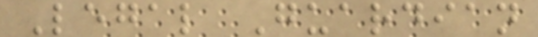Legal Guardian
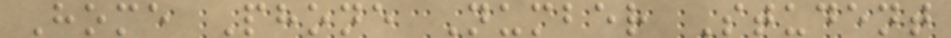Home Phone Number Student
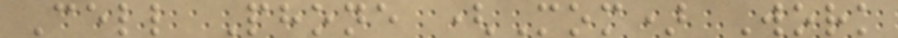Cell Phone (Mom) Work
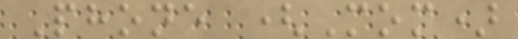Phone (Mom)
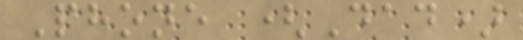Phone (Dad)
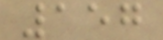157
